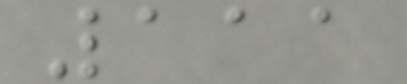111
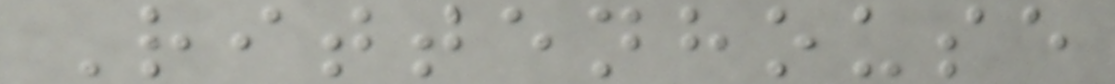Rittenhouse
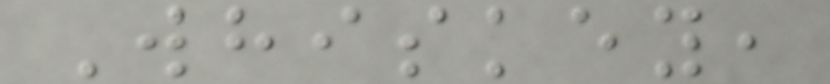Whiskey,
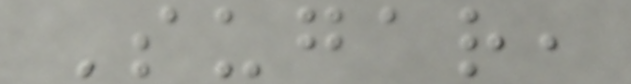Sugar,
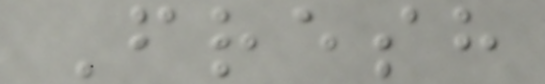Fresh
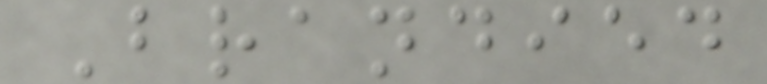Brandied
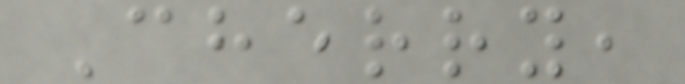Cherry,
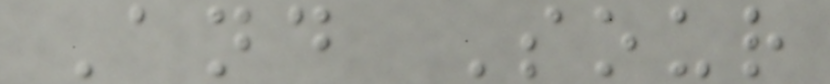And Sour
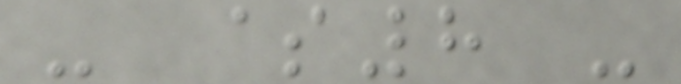- $8 -
